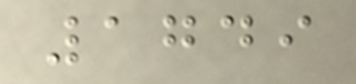1749
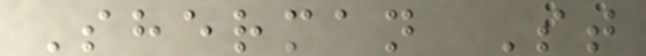Sherman St
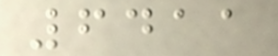6411
